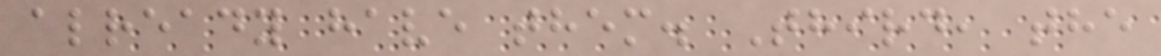already have them. Third, the
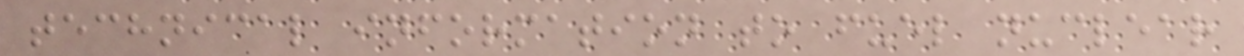technical information to fuel nuclear
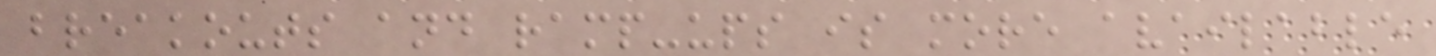breakouts and ramp-ups is more available
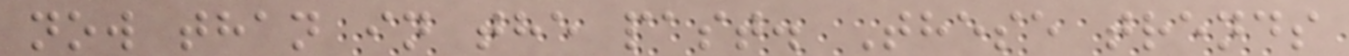now than in the past. These trends
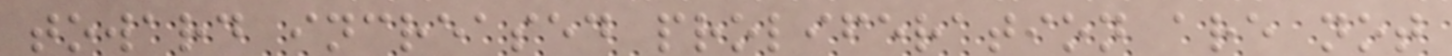toward increased proliferation are not
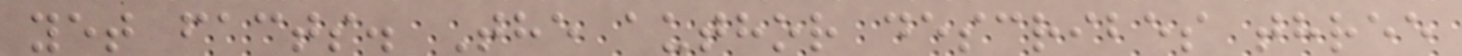yet facts. The author describes three
